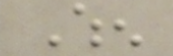When
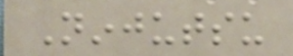Ninjutsu
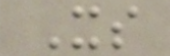Its
